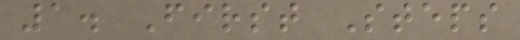1. First Steps
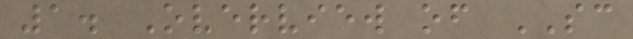1. Overview of SC
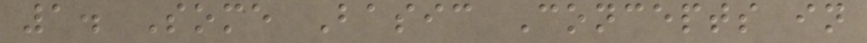1. Some Basic Concepts in
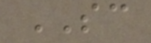SC
